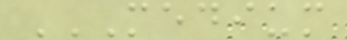MEDIUM
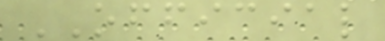OFFICIAL
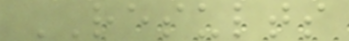RESULTS
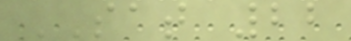SAT 22
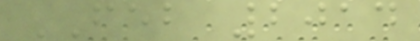FEB 2014
